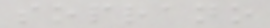soprano
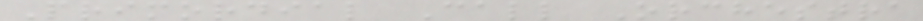Primordial Call Orchestra
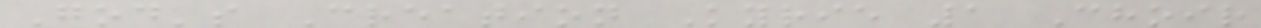God's Creation Kyrie 1 Choir
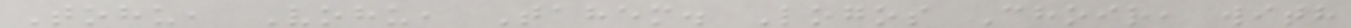Tohu, Vohu, Tahem. Logos Choir, with
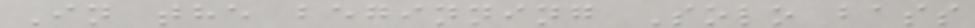In the beginning Solo bass
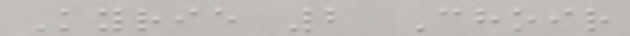Kyrie 2 Choir
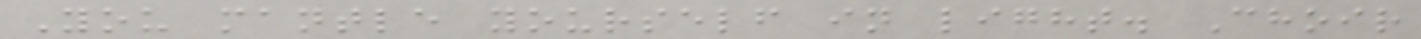You mantle yourself in light. Choir
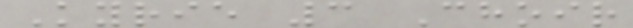Kyrie 3 Choir
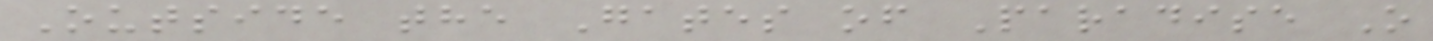Outside the Gates of Paradise O
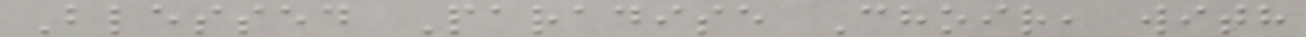Blessed Paradise Choir, with
